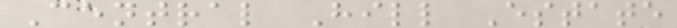Central Hill Estate
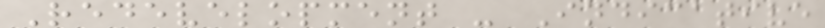Redevelopment - Indicative
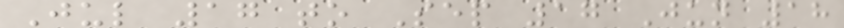Jul 17 to Sep 17 Jun 18
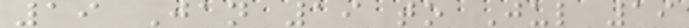19 Jan 19 to Jul 19
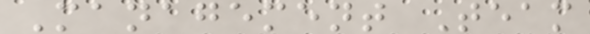Management Team
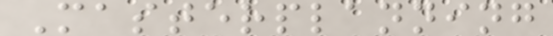Masterplanning
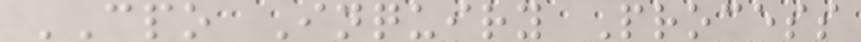CPO Inquiry Process
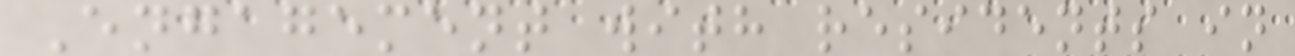Engagement with residents in
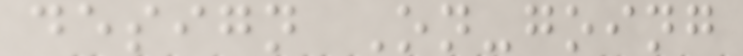design On-going
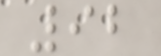92
